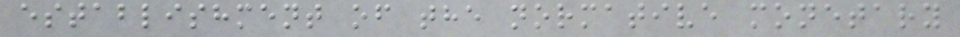establishment of the normative monetary
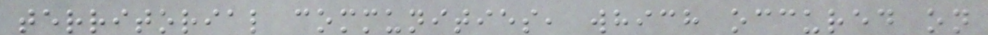territorial communities, which occured on
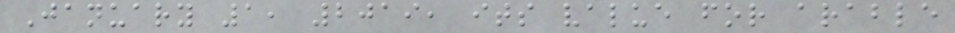January 1, 2019, its value for arable
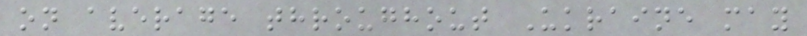on average throughout Ukraine may
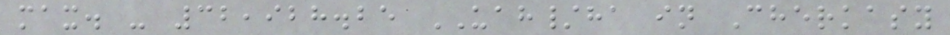max. - 32,928.25 UAH/ha in Cherkasy
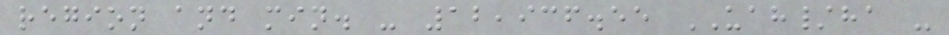region and min. - 12,936.55 UAH/ha -
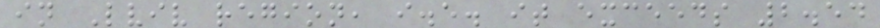in Lviv region, i.e. it exceeds 2.54
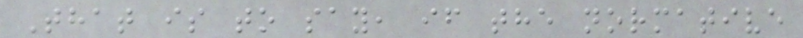That is to say, if the normative
